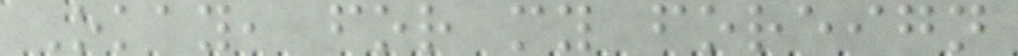Okay, for my foreign
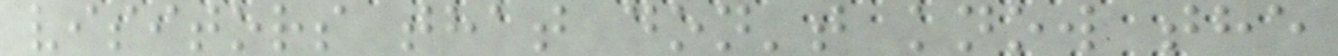visitors that don't know the
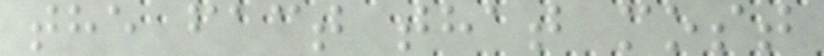the fact that most
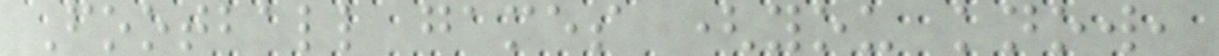Football games (you know,
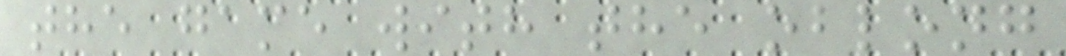the game with the oblong
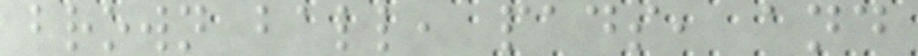brown ball, pads, and
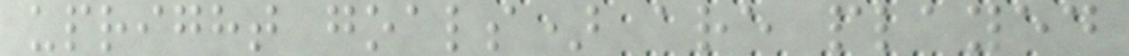upright goals) are played
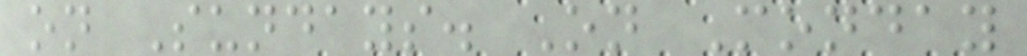on Sundays. On Monday
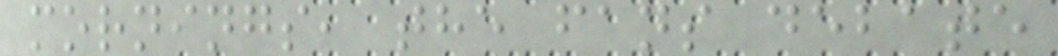mornings, the fans debate
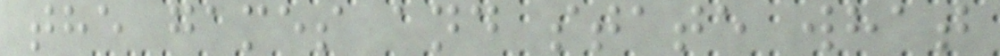the games and state what
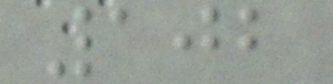102
